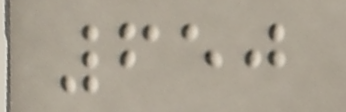650
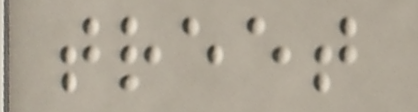treet
